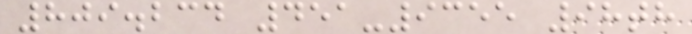809.234 451-9355 98th
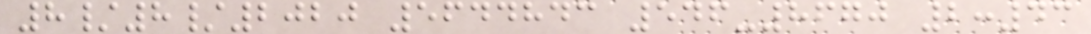8/8/2020 5644843 546-8670 2:43
